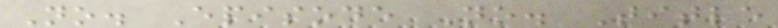No. Episode No. Title
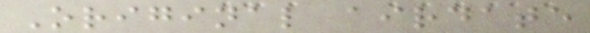Original airdate
